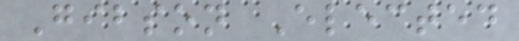Gibson Elected
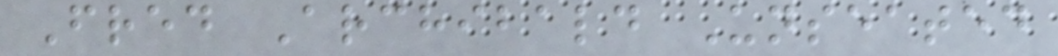Fred Archibald Unseated
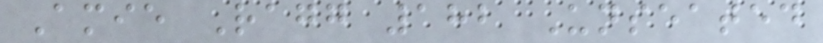Amie Ragg 182 Unseated
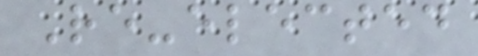Re-elected
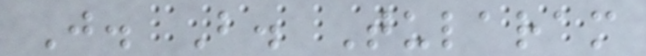J. B. Tularam
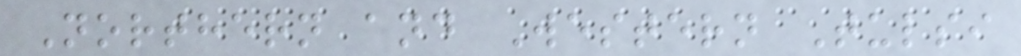Northern and Western Tulsi
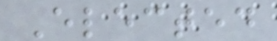Elected
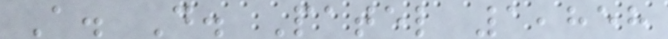A. D. Patel 1,858
